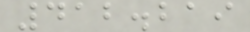412.219
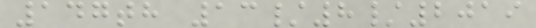147th 13/8/2019
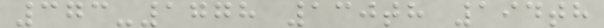373-1778 130th 194th
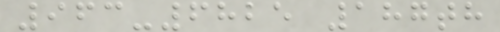963-6825 187th
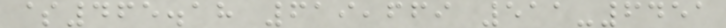$465.18 619,669 511-6451
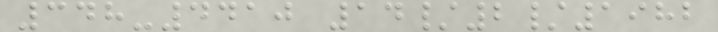348-4410 14/2/1982
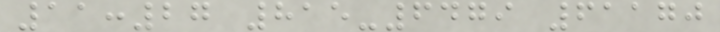11:27 815-6479 61170
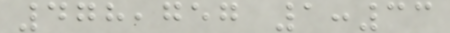478,757 1:33
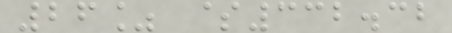26% $332.32
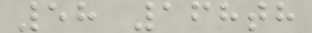58 168th
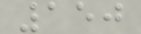150
